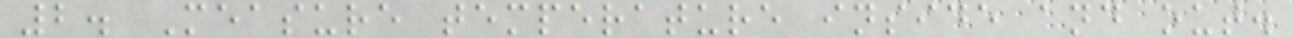2. Measure temperature inside and out.
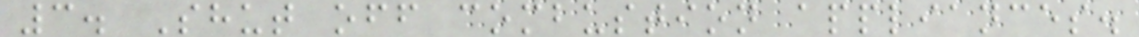3. Shut off combustion appliances.
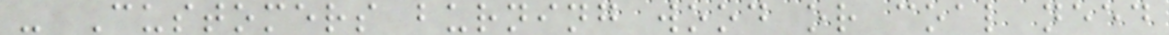- Customers burning wood or coal need
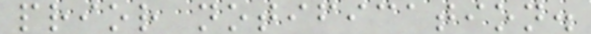prior notification.
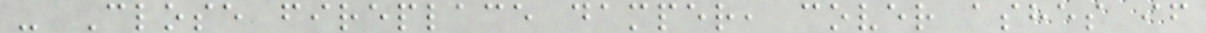- Close fireplace damper, cover ashes if
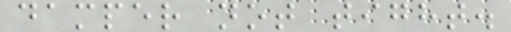damper not tight.
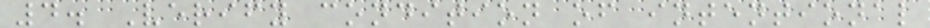4. Verify condition of intentional
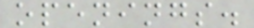openings.
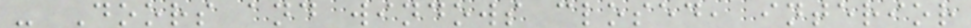- Doors and windows closed, interior
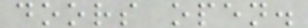doors open.
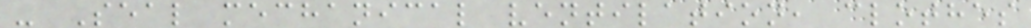- Seal mechanical ventilation, clothes
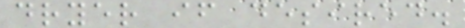dryer if desired.
